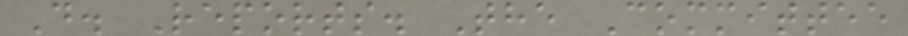D. Reports. The Committee
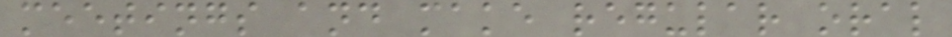meetings and make regular oral
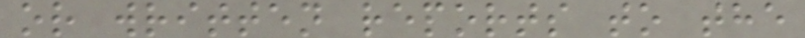or written reports to the
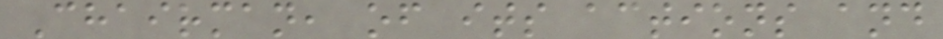Chairman, of its actions and
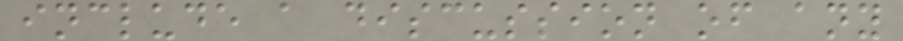include a discussion of any
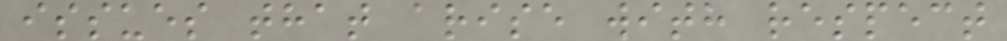issues that arise with respect
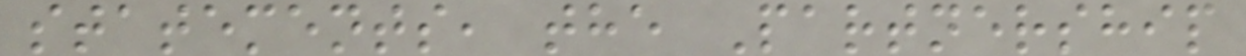statements, the Partnership
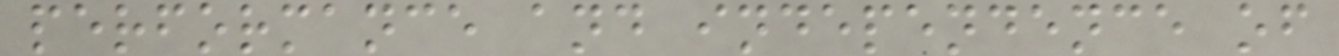performance and independence of
